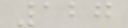127
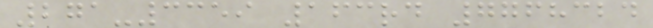271-3359 163rd 7768324
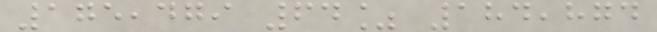175,479 64% 184,874
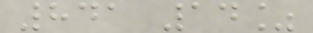841 14%
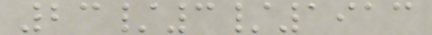23/3/1913
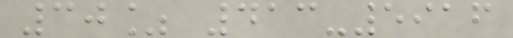30% 413-5916
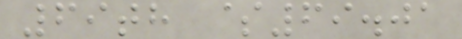69th $69.01
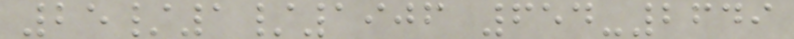25/1/1906 654-2649
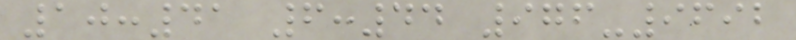10:41 6:44 976-9692
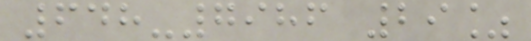648-7986 29%
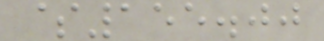$155.00
